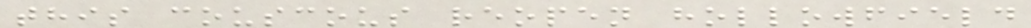this couscous reopen hollowfield
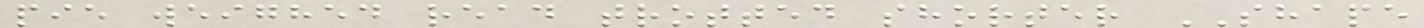pie weighed read trotted shorter SHAPE
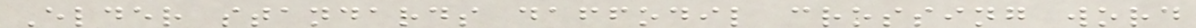Elder standards daffodil crossing word
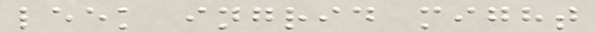leek ingrid might
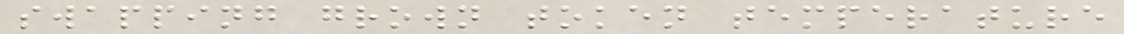swapping grown token temperature
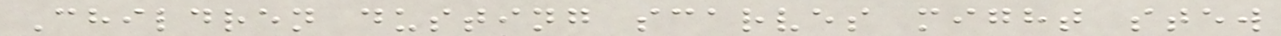Children dusting scarves might stew
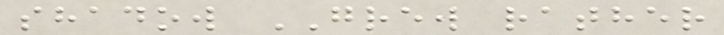shadow GREW rather
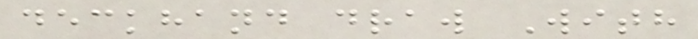deckhand draw With
